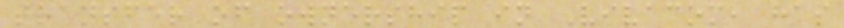transfer of ownership in Vivacom, has
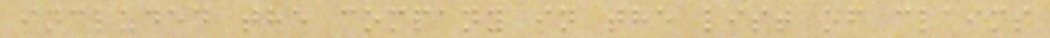included the company in the list of claims
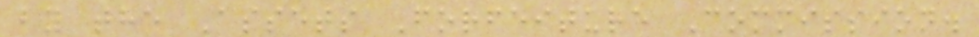by the Assets Forfeiture Commission.
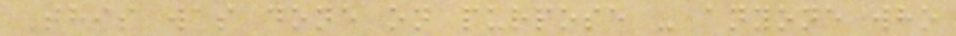This was done on purpose - anyone who
